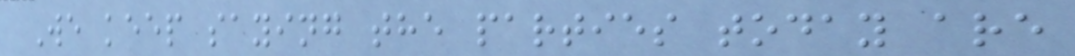We keep saying the parties today are
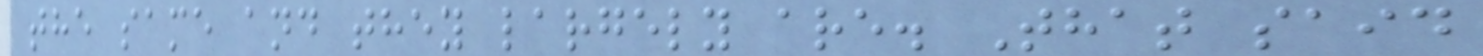the same and they largely are. That said
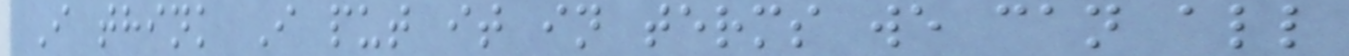I think I put it in terms we can all
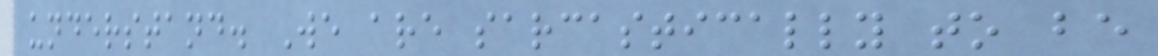understand. We are sarcastically to be
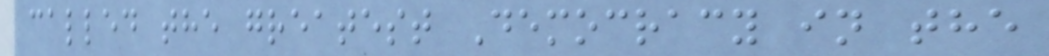called the greatest Democracy in the
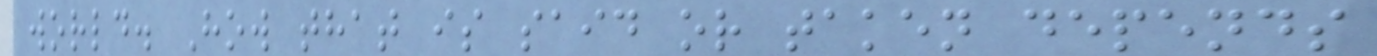world. How that is said or taken depends
